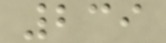239
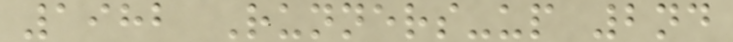1982 Runners-up 2nd
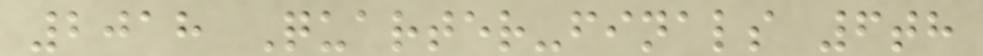2018 Quarter-finals 6th
